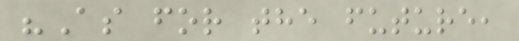"As for the future,
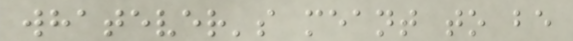whatever's meant to be
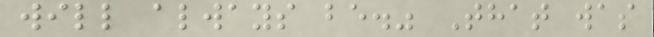will always be." That was
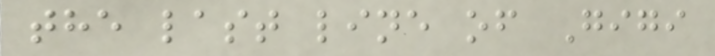the last line of Gigi
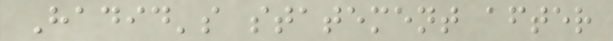Hadid's statement after
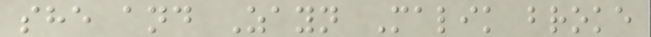she and Zayn Malik broke
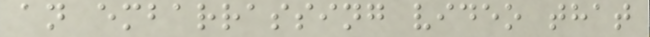an embarrassing video that
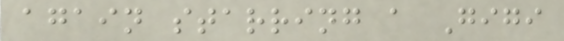again starring a Gigi
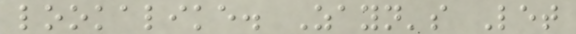lookalike. Zayn's Let
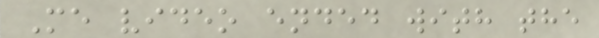Me video ended with the
